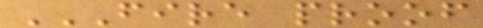FIRE PROOF
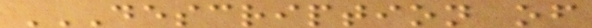DESCRIPTION OF
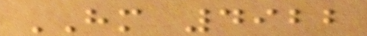HM 4922
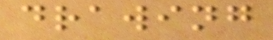drawing
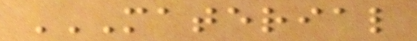MATERIAL
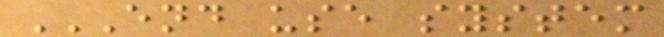END USE SYSTEM
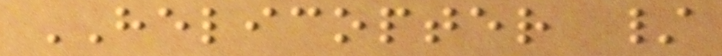HELICOPTER /
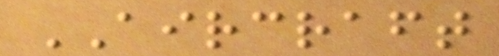AIRCRAFT
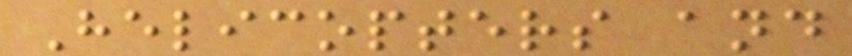Helicopters and
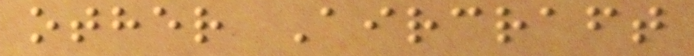other Aircraft
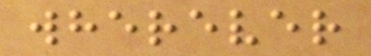wherever
